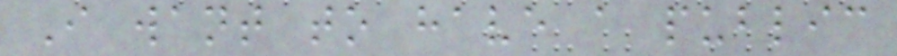I want to have a public
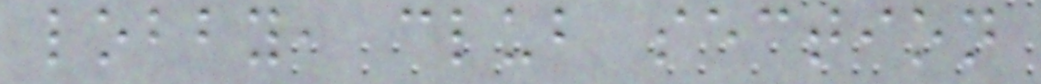lobby, club section
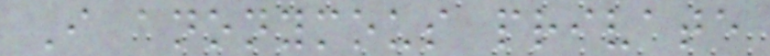I anonymous private
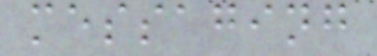messaging
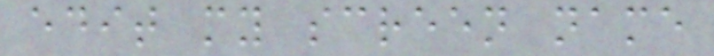edit my screen name
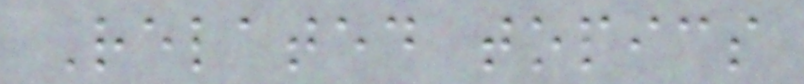Related topics
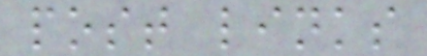post links
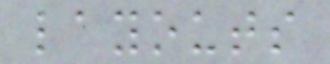layouts
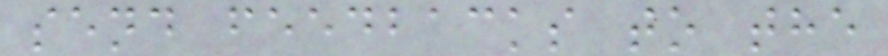send feedbacks to the
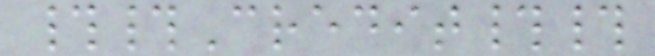##Credit##
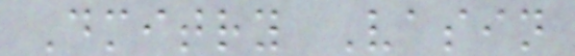Dmitry Vasin
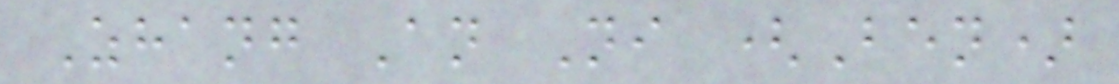Zhang An Ni (Ben)
